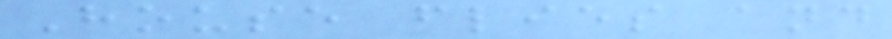House flies and
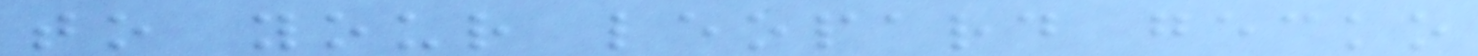to your leopard gecko
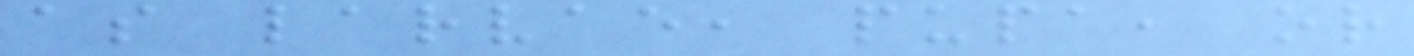as larvae, pupa, or
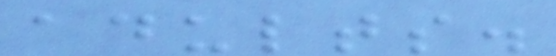adults.
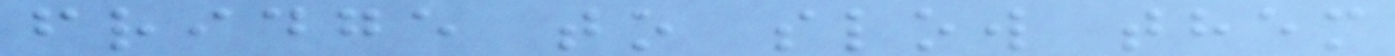fridge to slow them
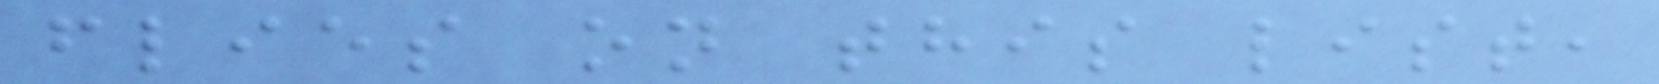flies on this list,
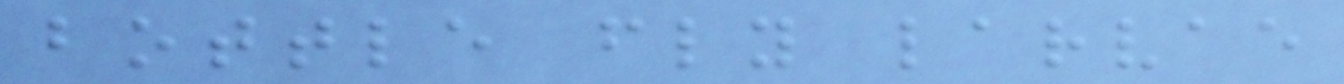bottle fly larvae
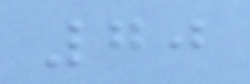70
